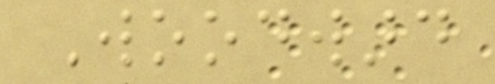Woodward
